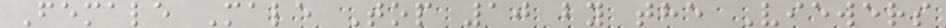Female Male Top 10 by the Viewers
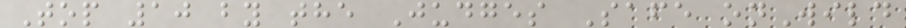Top 10 by the Judges Safe onWild
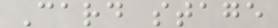Card stage
